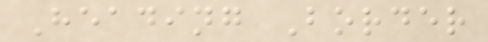Heading Border
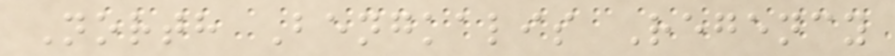North Bengkalis Regency
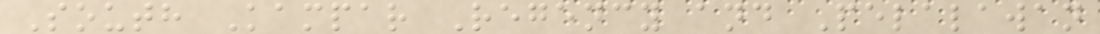South Kampar Regency and Pelalawan
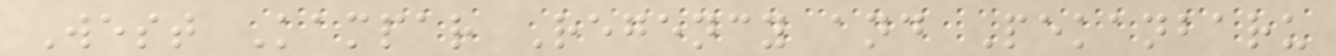West Kampar Regency and Pekanbaru
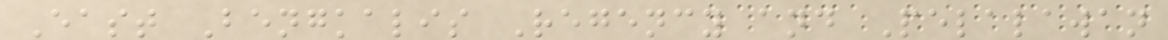East Bengkalis Regency and Pelalawan
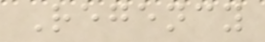Regency
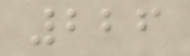226
